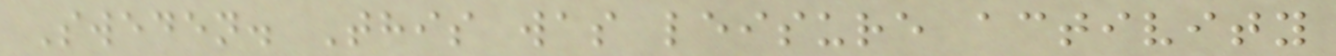Sweden. This was leisure activity
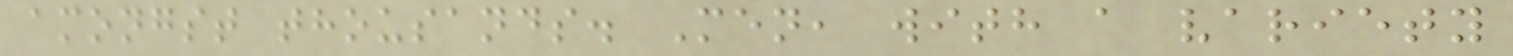amongst thousands. Men, with a variety
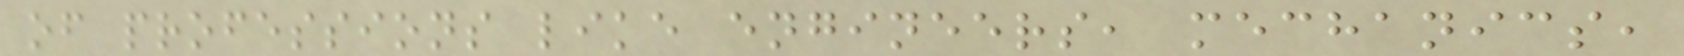of professions like engineers, mechanics,
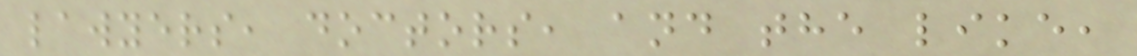lawyers, doctors, and the like,
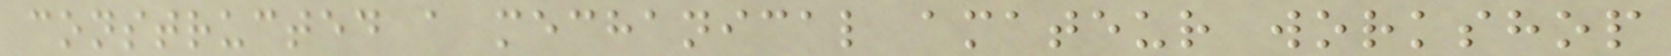constructed a mechanical amateur workshop
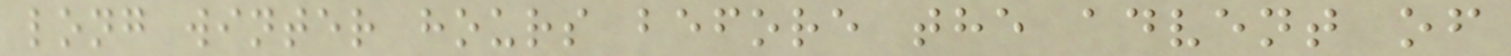long winter hours before the advent of
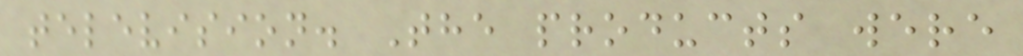television. The products were
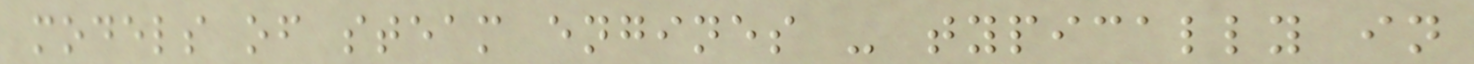models of steam engines - typically in
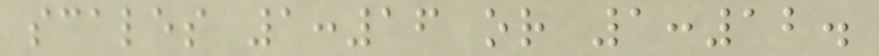scales 1:16 or 1:12.
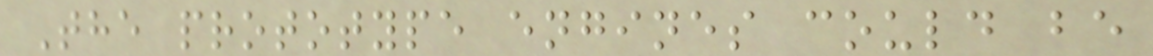The prototype engines could be
